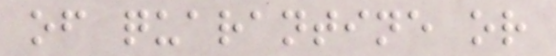of quarantine or
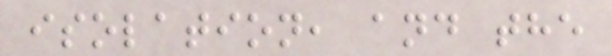isolation, and the
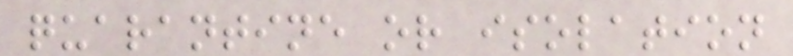quarantine or isolation
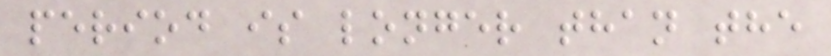period is longer than the
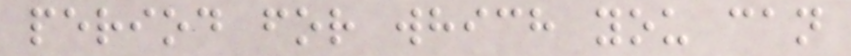period for which you can
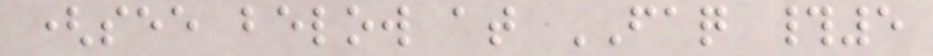(see below at FAQ #5
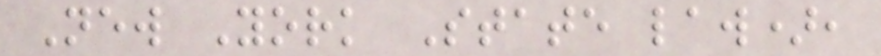New York State law),
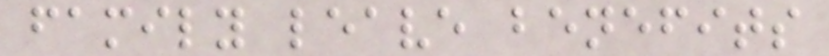family leave benefits
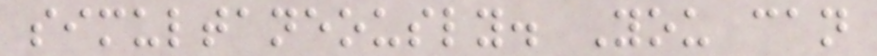simultaneously. You can
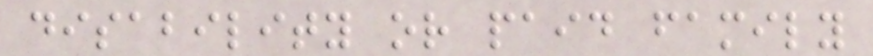disability or paid family
